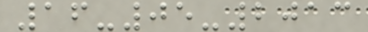16-05-2013
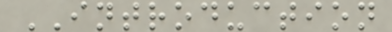INTRODUCTION
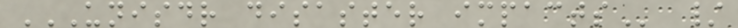UNISDR DISASTER IMPACTS /
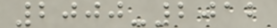2000-2012
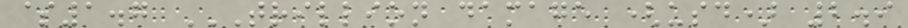$1.7 TRILLION DAMAGE (USD) 2.9
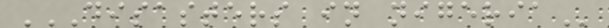DISASTERS IN NIGERIA
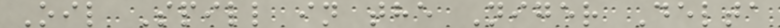Oil Spill in the Niger Delta
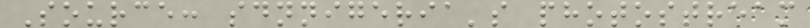Source: sdnnigeria's photostream
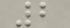2
